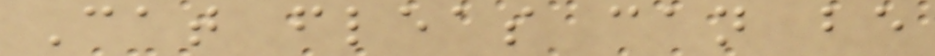Cat fleas can be
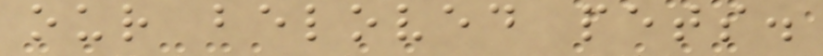our beloved pets.
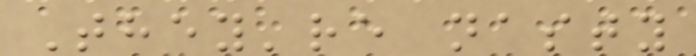They're nasty
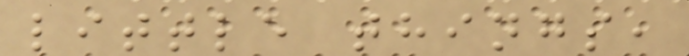little things,
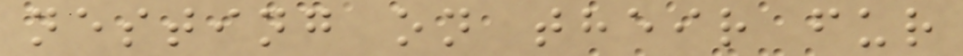nesting on their fur
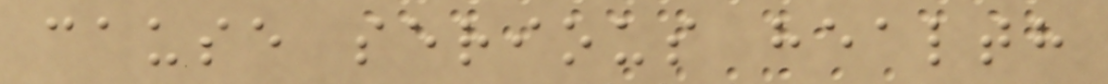cause serious health
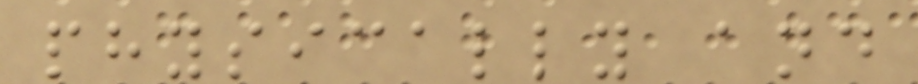physically and
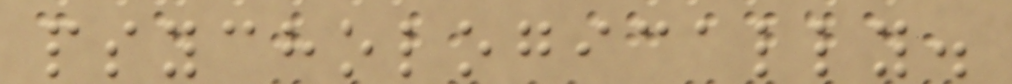psychologically.
